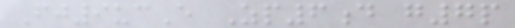Fj9ucE Zp6d g7p
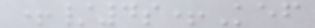+/4s+Kef
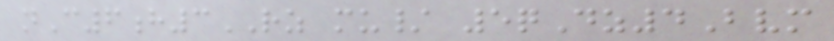nC6h3RZ mu/ 5qDz4Bvm
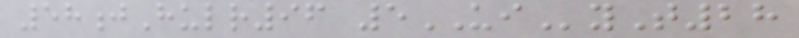58jHulr96 5UIyT28
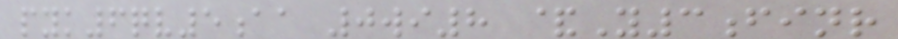pyk6qv5aa 0wi8 &Y3finr
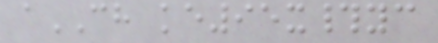aCH ke95x#yc
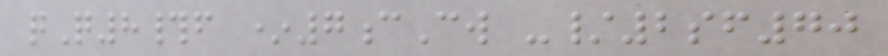qQ8#f *7cCw -/2sf70
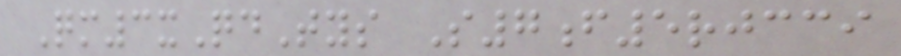Qm3xQdTys S7f5rjcci
